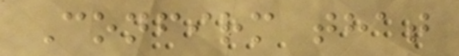Confirm that
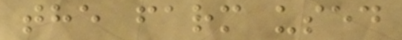the farm used
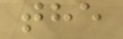the
